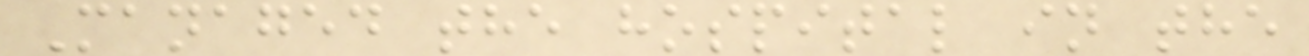Managed the hospital in the
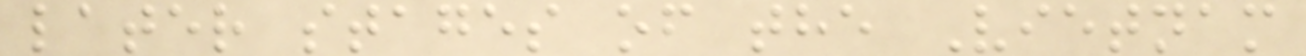later stages of the Vietnam
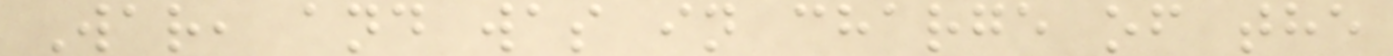War, and was in charge of the
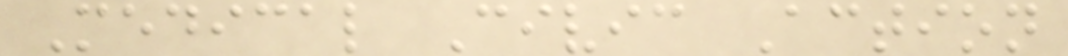Medical Civic Action
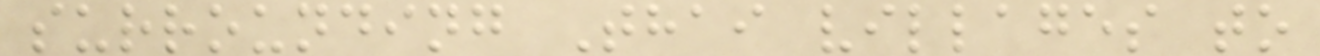surrounding Thai villages to
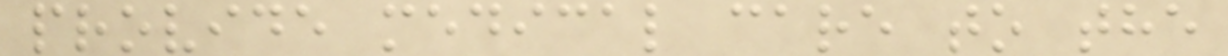provide medical care to the
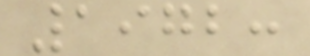1972:
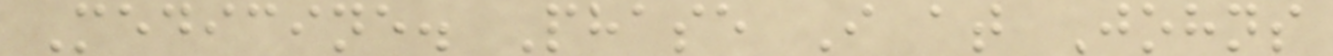Medicine. Phase I at Johns
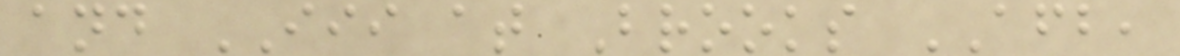and III at Brooks AFB,
